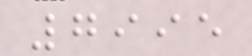7995
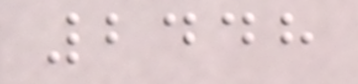2448
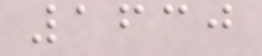1630
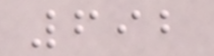692
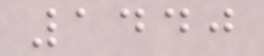1440
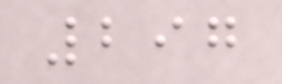297
